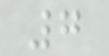7
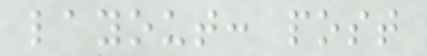layout: post
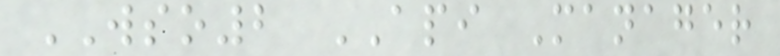WSO2 API Manager
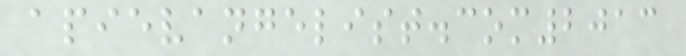apievangelist.com2013
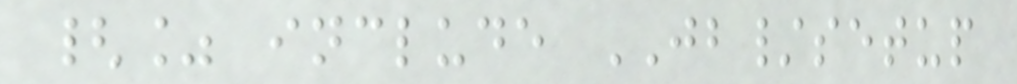{% include JB/setup
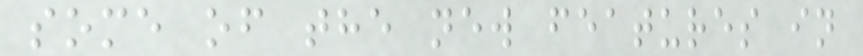some of the new features in
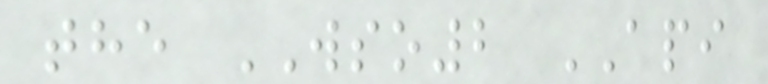the WSO2 API
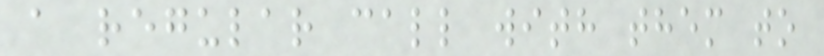a regular call with them to
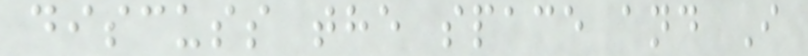discuss the space and I
